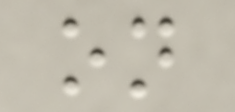on
